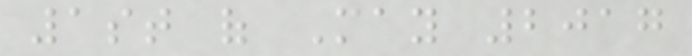1st of May 2017
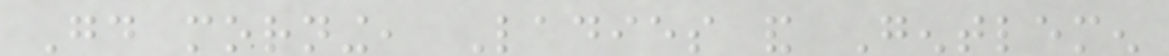Good morning, Ladies and Gentlemen
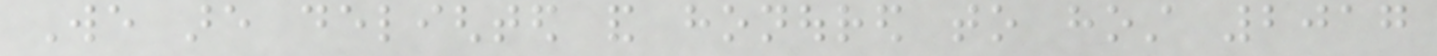We are delighted and honoured to host 2017
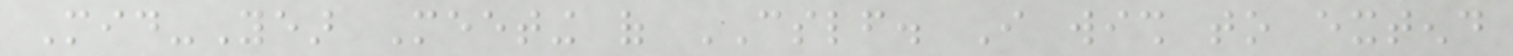Mid-Year Meeting of CSLF. I wish to extend
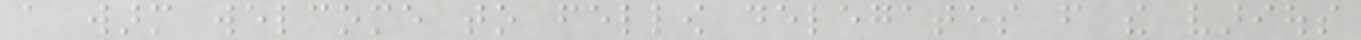a warm welcome to fellow delegates from the various
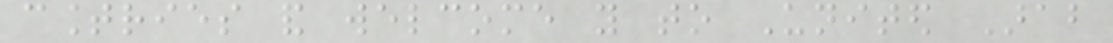countries and welcome you to United Arab
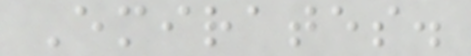Emirates.
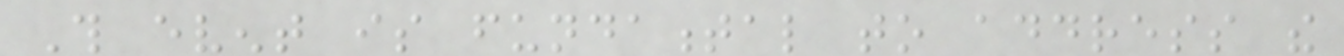This event is fundamental to address the
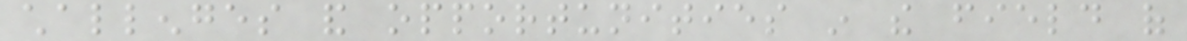challenges and opportunities in the field of
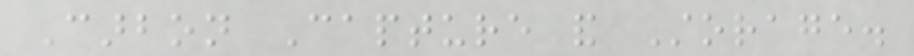Carbon Capture and Storage.
